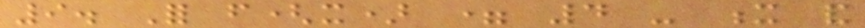9. For f(x) = 4 - x and
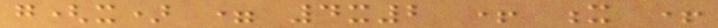g(x) = 4x2 + x +
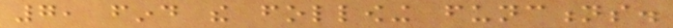7, find the following functions.
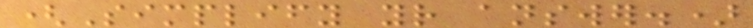(Simplify your answer.)
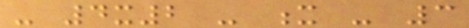- 4x2 - x - 3
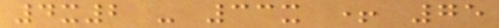4x2 - 33x + 75
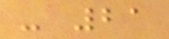- 21
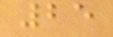25
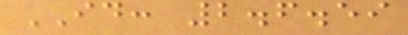ID: 2.6.59
